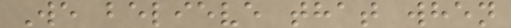We believe that when
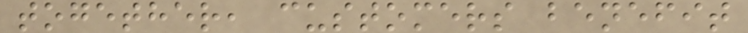together, customers benefit
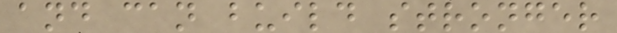and can build stronger
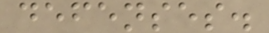defenses.
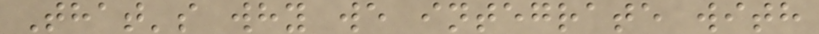That's why we integrate with
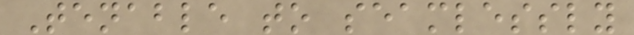Tenable to seamlessly
